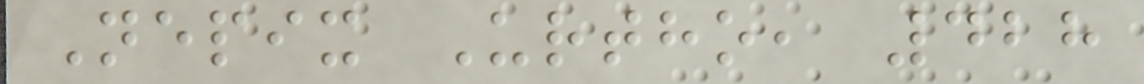Nepix Urtho, 428
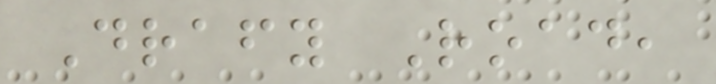Drafy Road,
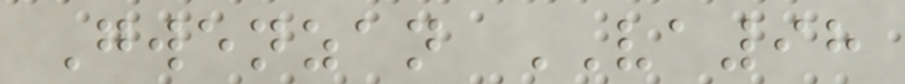Gwenzan VA98
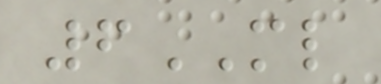6ML
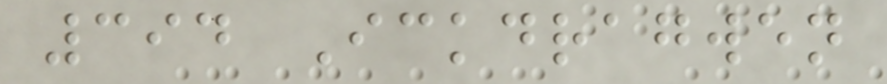394 Ickdragwen
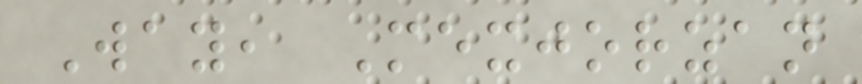Way, Mexjorzan
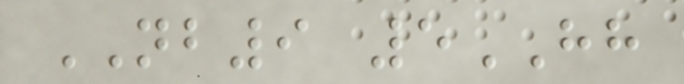NB9 5HH
